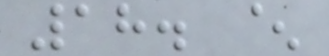18. ^
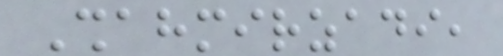Shahmirzadi,
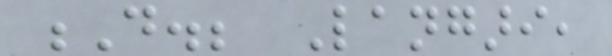D.; Langari,
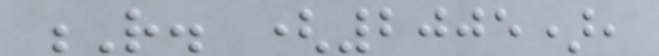R. (2005),
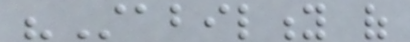"Stability of
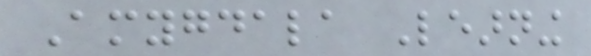Amygdala Learning
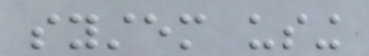system using
